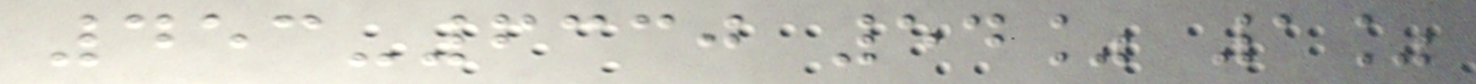453-6330 54% 1%
